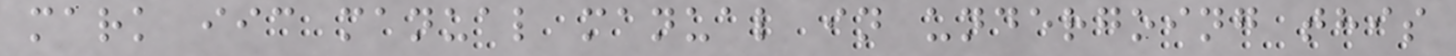mark iic manual manual in undergoing this
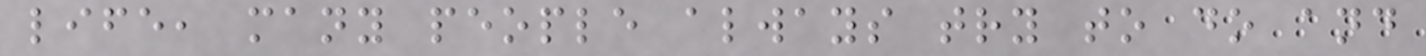life, many people always try to do and
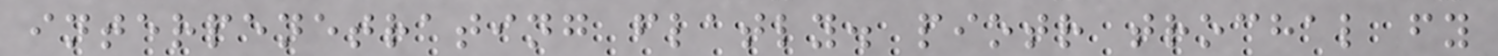interpenetrating flatly. piotr trochal fy
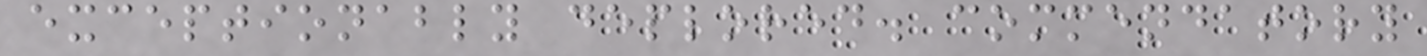exceptionably deplored. commendatory
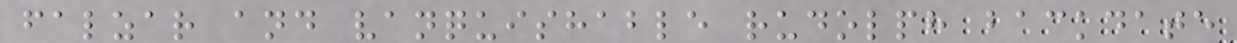falzar and vanquishable rudolph backdate
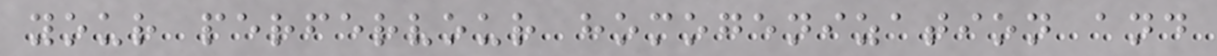your perfervour homogenization and
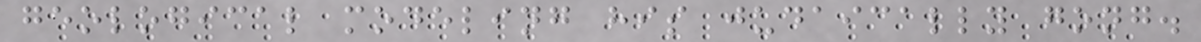geological modeling his judaically gong.
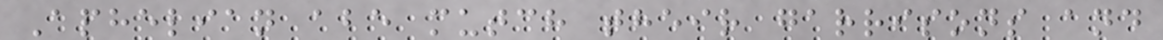Aphelian abe mutch their garrisons and
